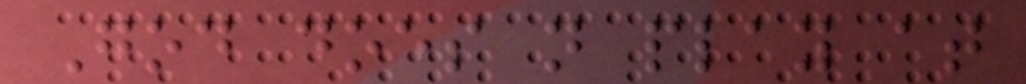God does not play at
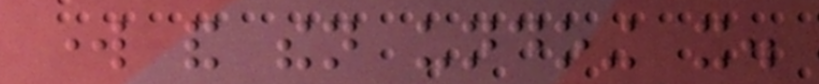work and then undoing it.
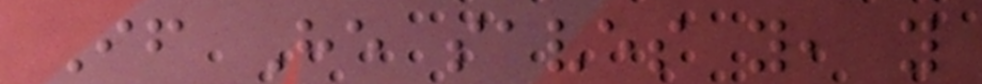If He saves you, you
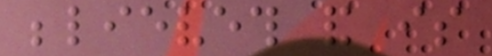believeth and is
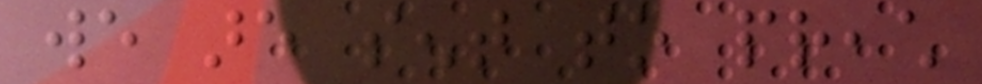we are sent to preach
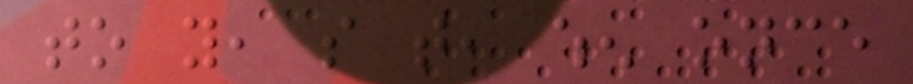to you, so that, when once
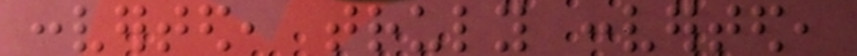converted, truly converted,
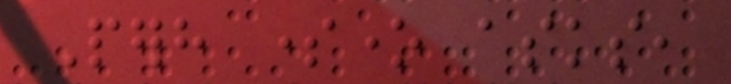Perhaps someone asks,
